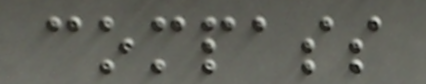compass
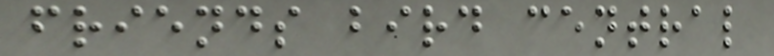friends bird central
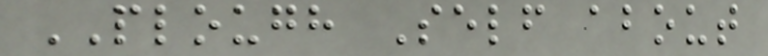PLOUGH Self about
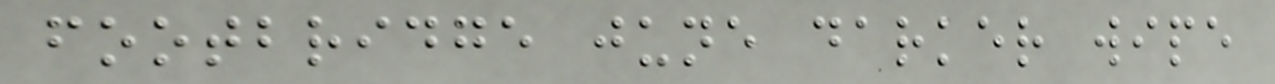footbridge june darker wipe
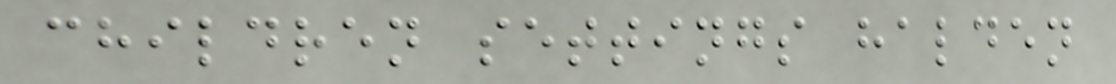children settings halden
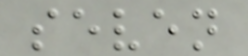seven
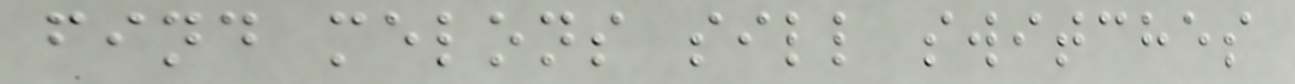find melons sill switches
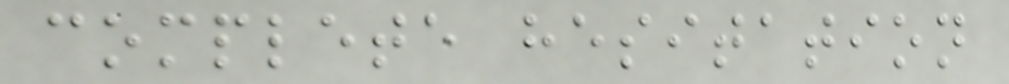complete hesitation
